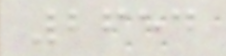2654
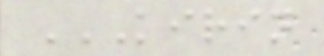KIRIN
